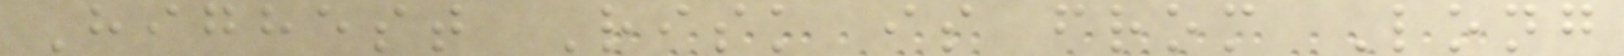Highest Risk is from Long
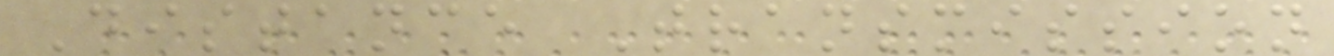Distance Transmission
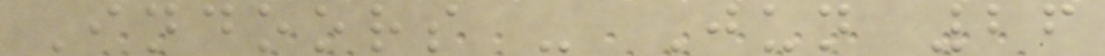Indoors - Jun 26
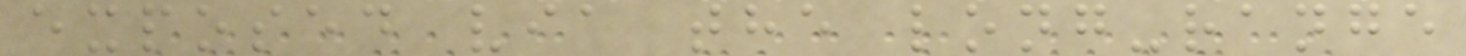exposed via the long-range
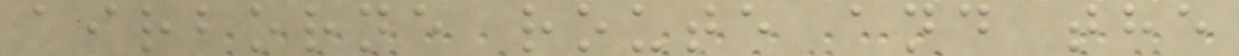airborne route and the
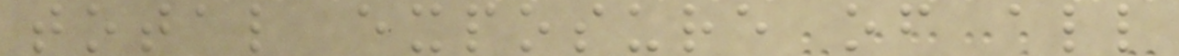total exposure of all
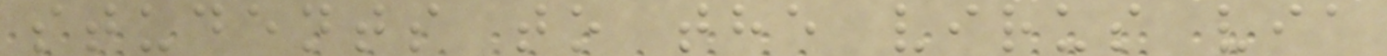students to the virus via
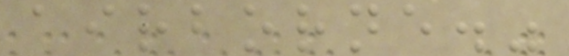airborne."
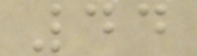44
